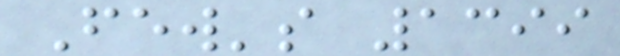Few's 1399
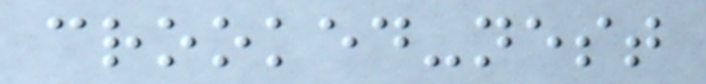crooked-nest
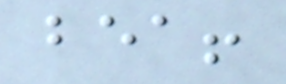bea!
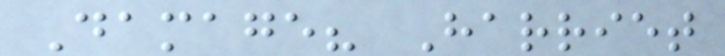Damage? Harriet
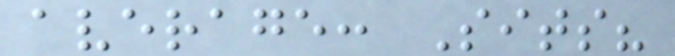average: Sits?
